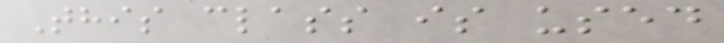This class is used
